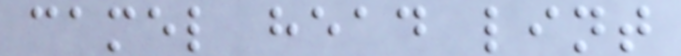camel head lint
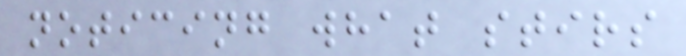noticing what stirs
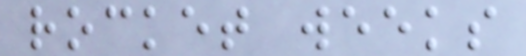rocket weeks
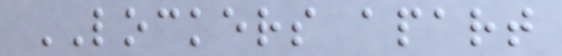LOCKERS apart
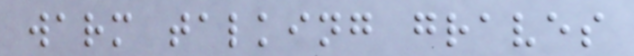warm talking graves
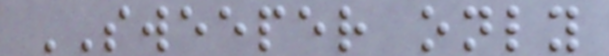SWEEPER only
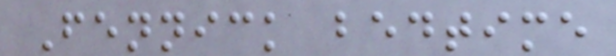Fennick bedtime
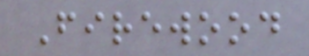Firewood
